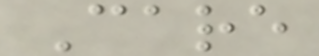Care
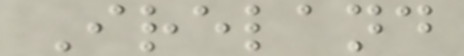Ireland
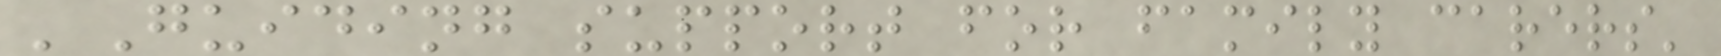'Guiding support for family carers'
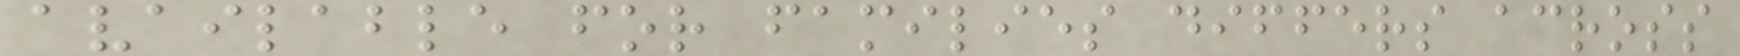available for families differs across
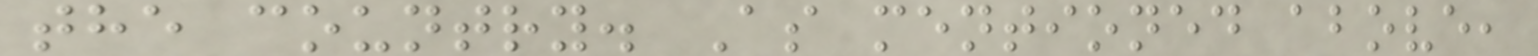the country. As mentioned above,
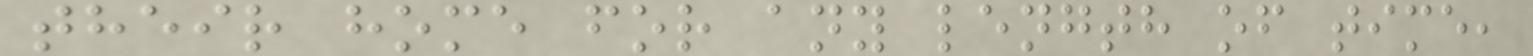their home for any length of time,
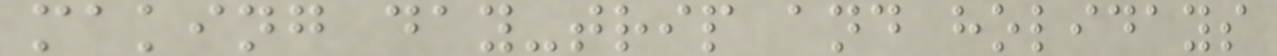making day-trip and holidays
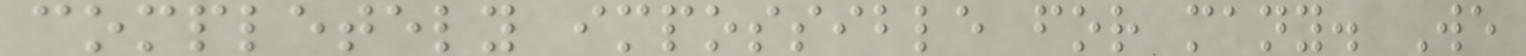completely impossible for many. We
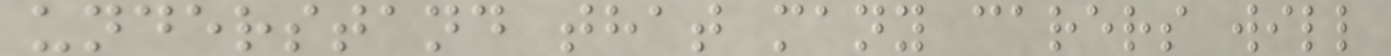understand that many carers will
